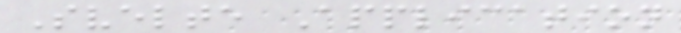Svelte Application
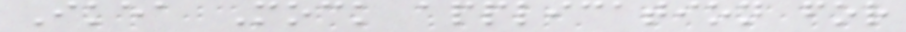Ikea Mock application for
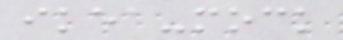ikea-mock
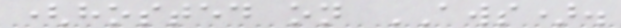(hosted on AWS).
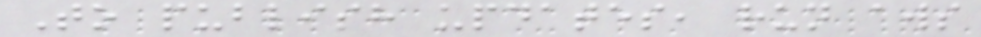To publish updates, run aws
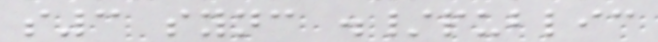s3 sync ./public
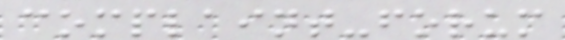complaint-forum
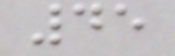45
